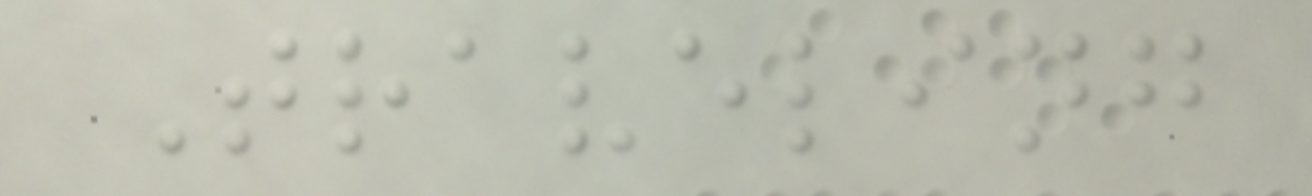Traveling
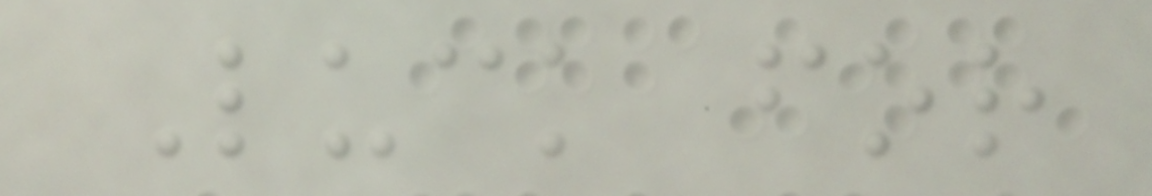Luck for
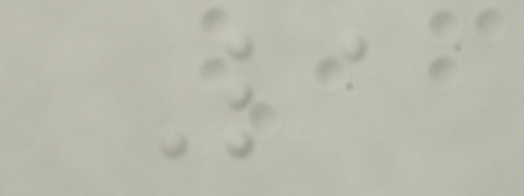La
